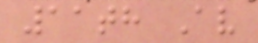11th Av
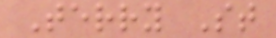Terry St
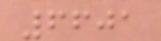6601
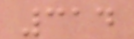314
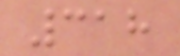318
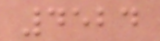4524
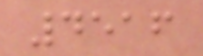4516
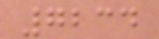7234
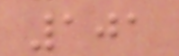101
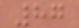87
